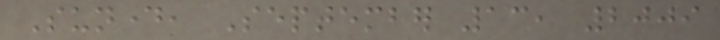Sunday, September 13, 2009
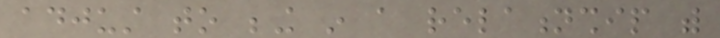adjust to being in a relationship with
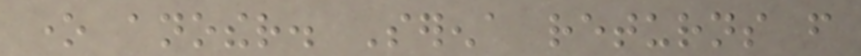one another. Serena returns from
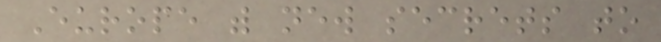Europe with new secrets to
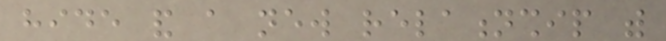hide and a new relationship with
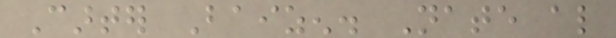Carter Baizen. Nate also
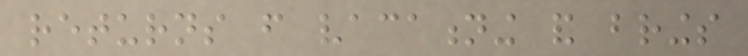returns from vacationing and brings
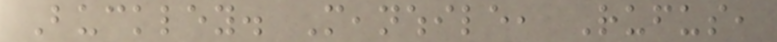Buckley. Meanwhile, Rufus,
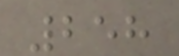258
